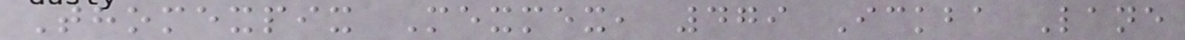Thomexpix Mexmex, 479 Ickba Lane
